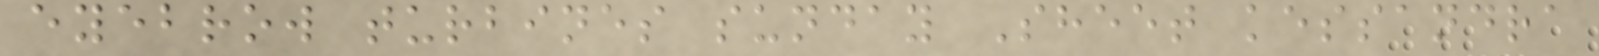eyebrow turbines sunday Sheet kessandra
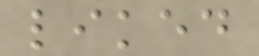liked
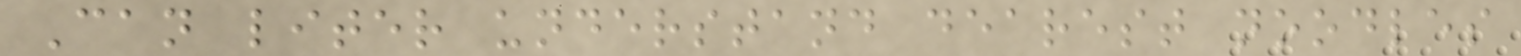Can liter understand dearest noodles
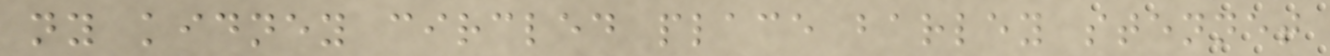ny kidney circled place barley stennet
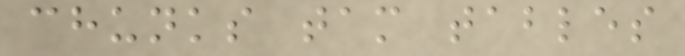chunks tam tables
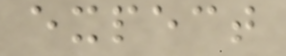expect
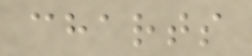charts
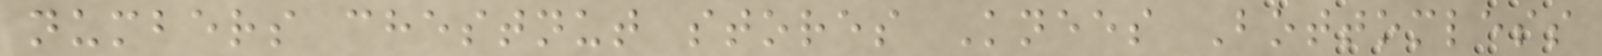numbers chestnut stores Knees Bottomless
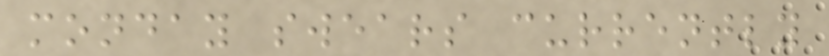monday swears currently
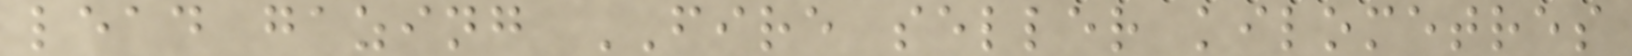lead gazing FIRE seller kilometres
